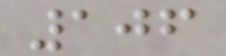106
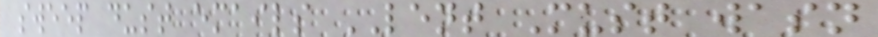sweep dust emails LENT Must wasn
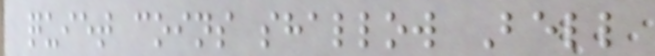quiet coins shallow Bell
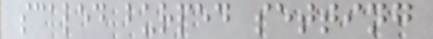scaled burped setting
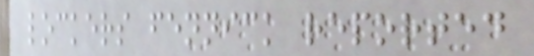lockers fennick reported
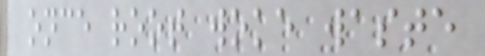once root woke waste
